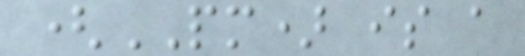(PM) is a
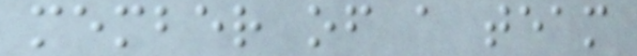member of a team
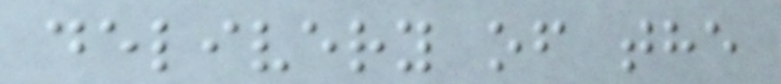delivery of the
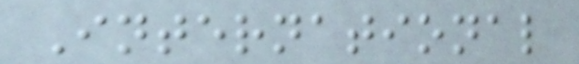International
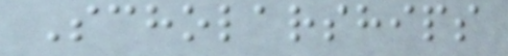Scholarships
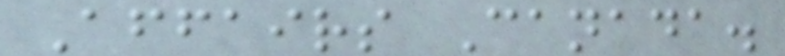Affairs Canada.
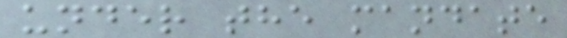under the mandate
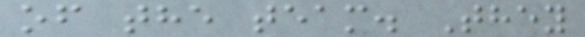of the team. They
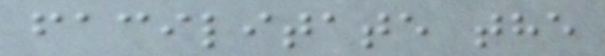facilitate the
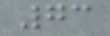73
